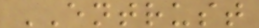ENTRUST
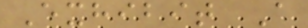Exhibit A
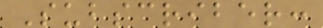Subscriber:
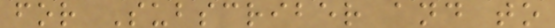for Subscriber and to
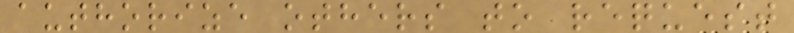authorize others to request
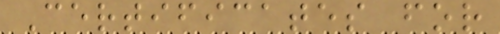Certificates for
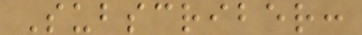Subscriber:
